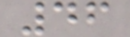46
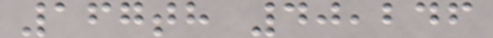167th 40,246
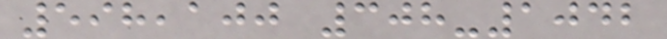598,100 308-1042
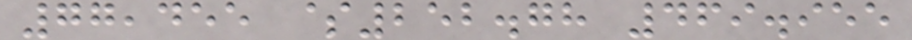77,455 $252.78 469.955
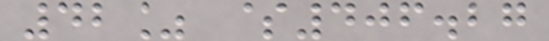42% $406.27
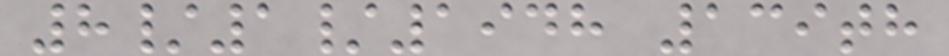8/1/1948 139th
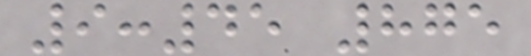9:45 875
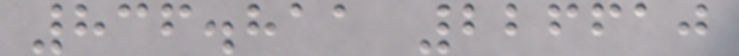836.811 226610
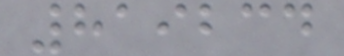819234
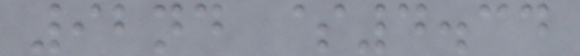92nd $4.34
